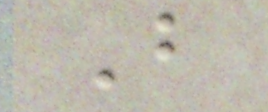B
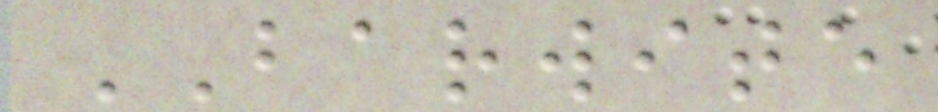BARWITE
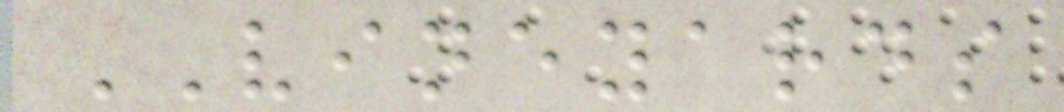VINEYARDS
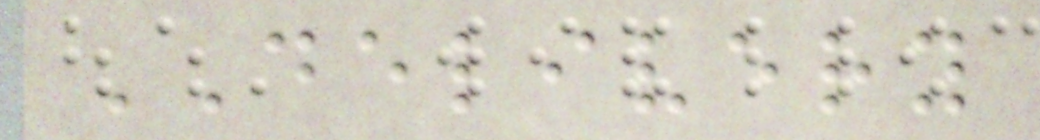DELIVERY
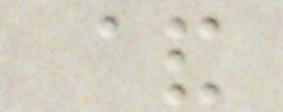&
